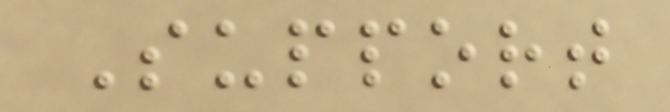Support
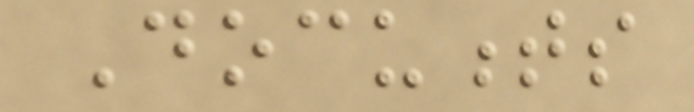Documents
